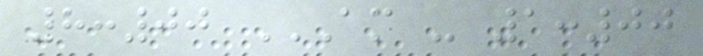8:00 AM - 1:00
